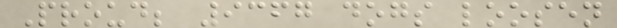Proud; 9367 dogs loosen
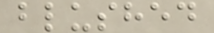blushed
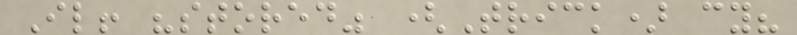Il! "stored" (Trick) cy?
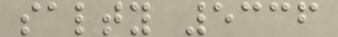salty 5336
